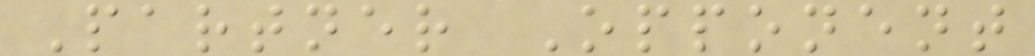Partner Opponent
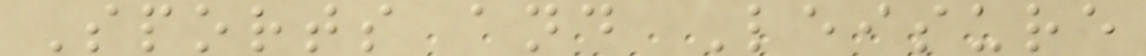Sports and Leisure
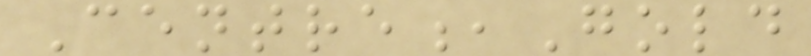Centre,Gold
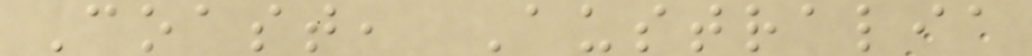Coast, Australia
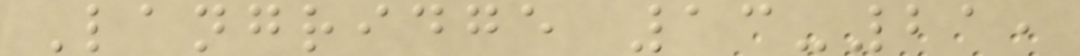Langridge 13-21,
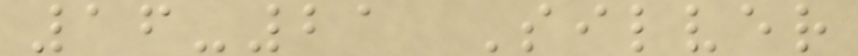16-21 Silver
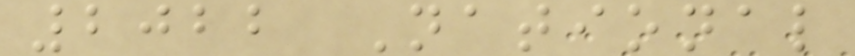2022 National
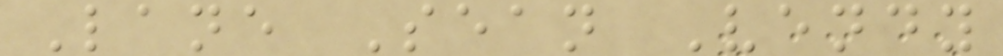Lane Sean Vendy
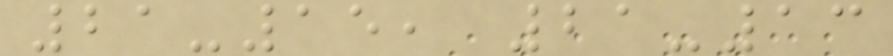21-15, 21-13
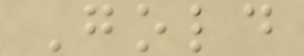Gold
